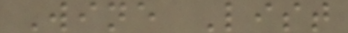Wine List
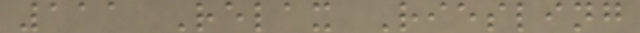111 Relax Riesling
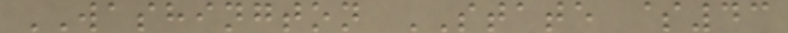WASHINGTON STATE $43
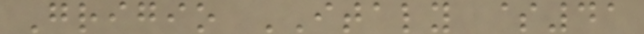Grigio ITALY $41
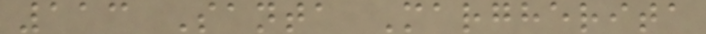113 Santa Margherita
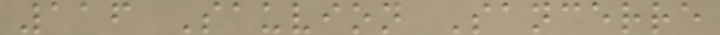116 Sauvion Sancerre
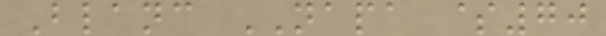Blanc NAPA $70
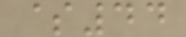$44
